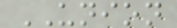UNION
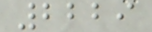2229
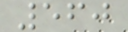560
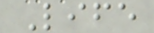Life
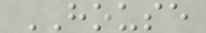HOUSE
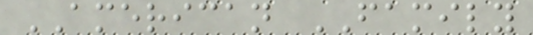AMERICAN FAMILY
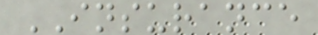INSURANCE
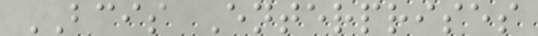BCIS Enterprises
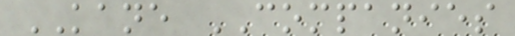KANE COMPANIES
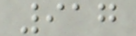917
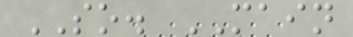SO. MAIN
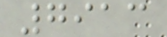7913
